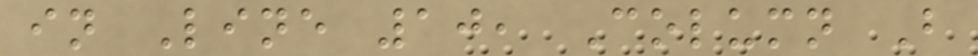in Line 10, Column B
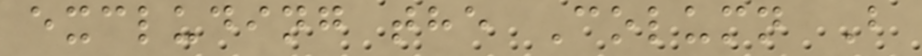excluding the Column B
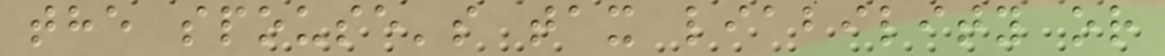the spouse's tax liability or
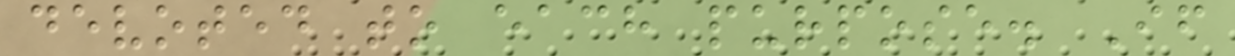devoted to each purpose. If
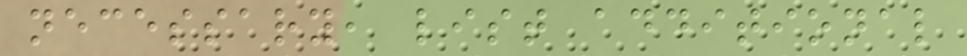necessary, list additional
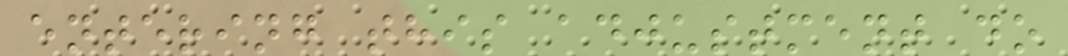entering this adjustment do
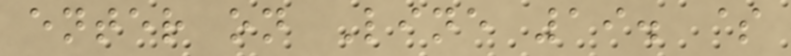enter on Line 19. $
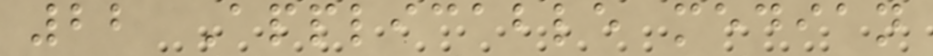22 Applicable median
